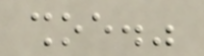shoe."
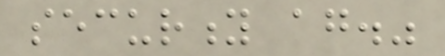security again."
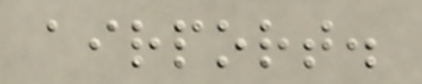airport.
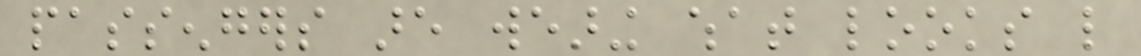passengers are wearing what looks like
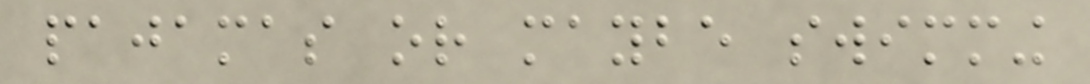pajamas or maybe swimming
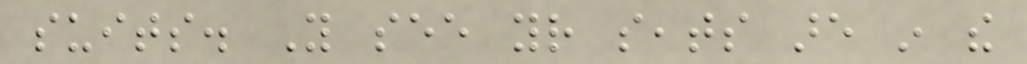suits. You see your seats are in the
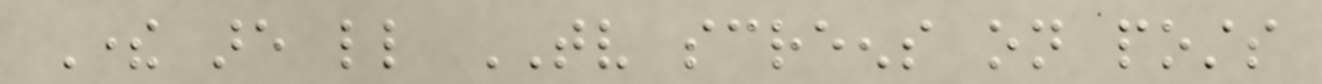There are little TV screens on posts
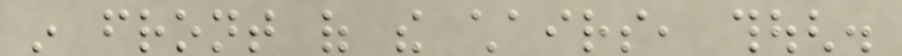in front of the chairs, though.
